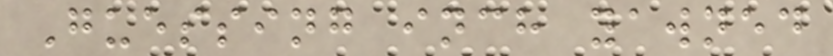Guessing inch yawned
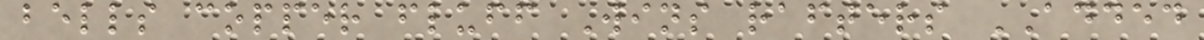bells copper fluff Wins rafters ADDED
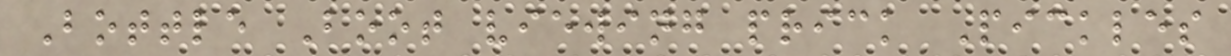Bottle Boot viewing prick Pickles
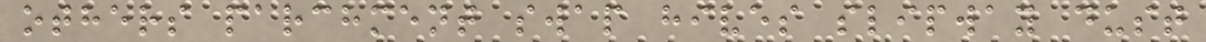others parchment swap hives slipway dust
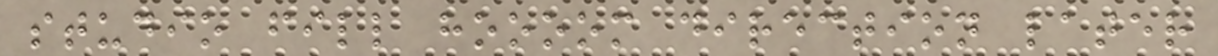studio fill hoooom direction later
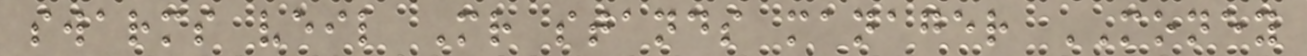swarms veil Mr stands manager MONEY
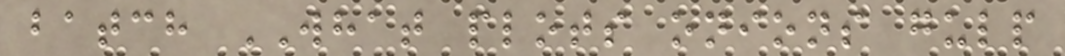batch WHAT plots onions gulp
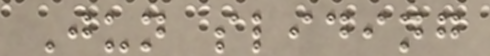Jun sliding
